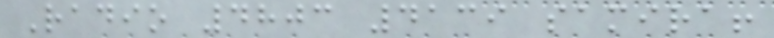Radio 4803 4139 samira!
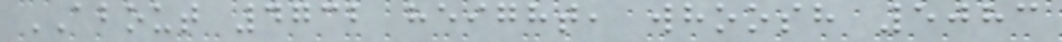ABOUT 4732 height, whoosh 5083
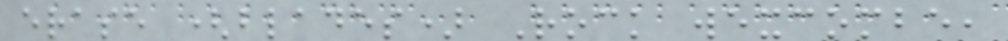erase (blades) Rock wexcombe,
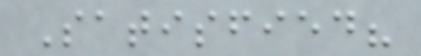Satisfied?
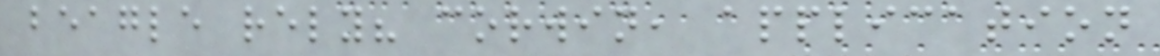beagle rely? corwin, application
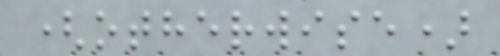(otherwise)
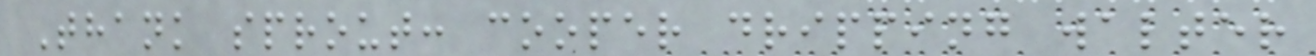Thank sprout: cooper dripping walter
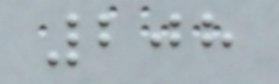208
